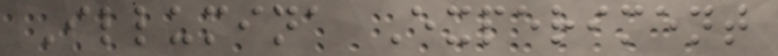Illumina Experiment
